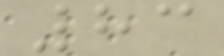83
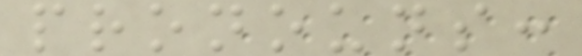pronouns:
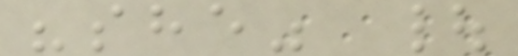"she" |
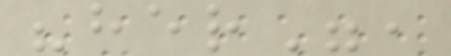"her",
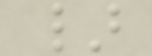}
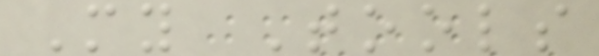My Tools
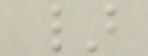}
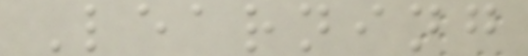Learning
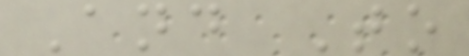And To
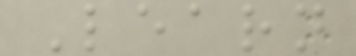Learn
